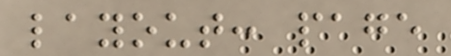layout: page
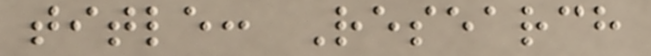title: Research
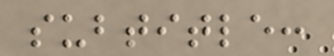subtitle:
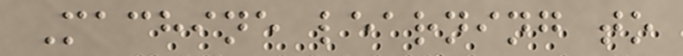Machine learning to
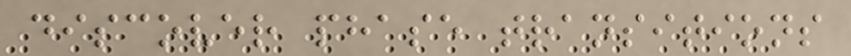discover phase transitions
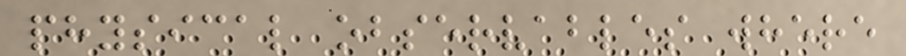physical observables where
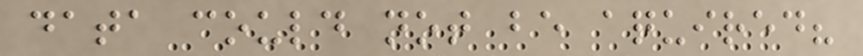data could not be aquired?
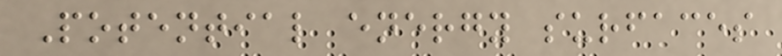Potential energy surfaces
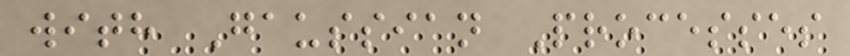with Gaussian Processes
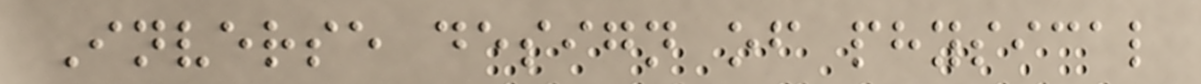Inverse design of physical
